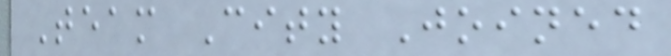Team City Joined
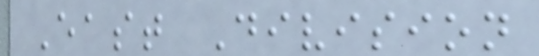East Division
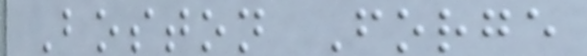Boston Forge
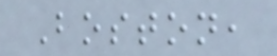Boston,
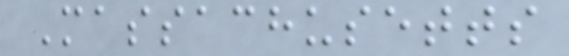Massachusetts
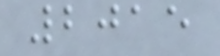2015
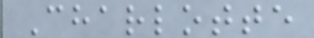Charlotte
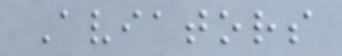Aviators
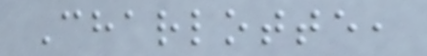Charlotte,
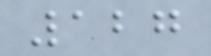127
